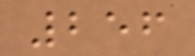256
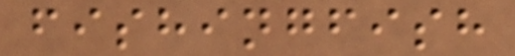fishingfish
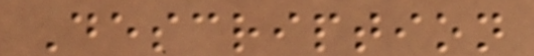Description
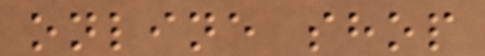online shop
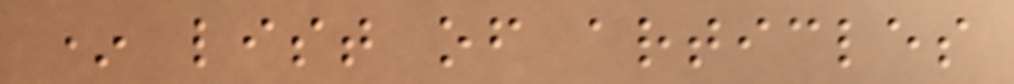* list of articles
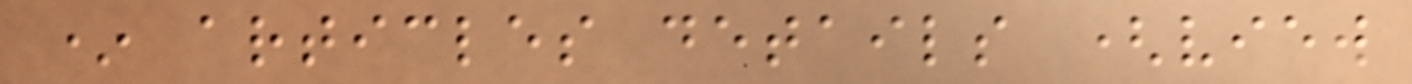* articles details (view
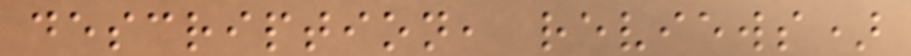description, reviews)
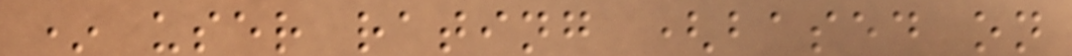* user rating (based on
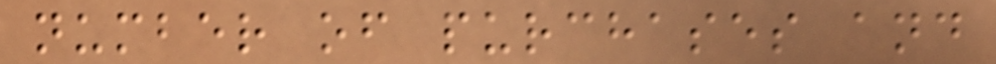number of purchases and
